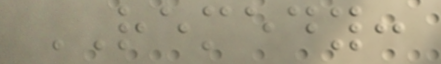REMEDY:
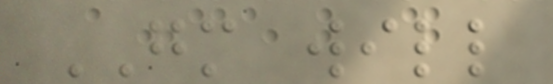GM will
